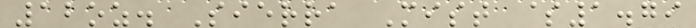12oz. Sierra Mist $1.79
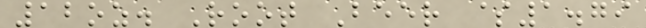12oz. Root Beer $1.79
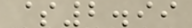$2.99
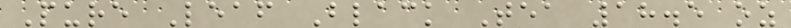Pure Leaf Black Tea 18.5 oz
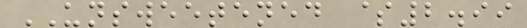UNSWEETENED $2.99
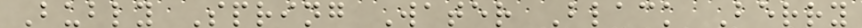Bubly Spring Water Black Berry
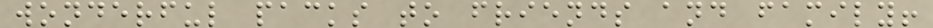wonderful packs to friends and family!
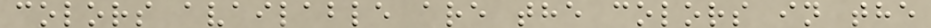colors available are the colors in the
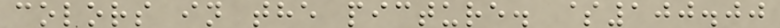colors in the picture. $100.00
